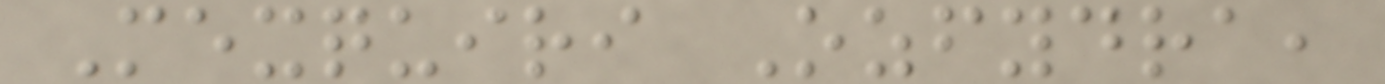Mexquiri Ozfydra,
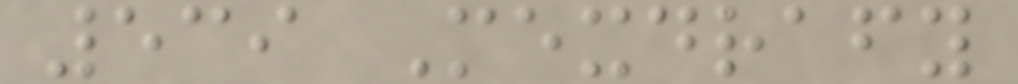539 Mexdrafy
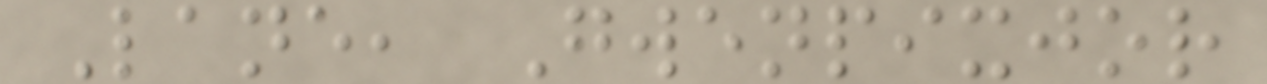Lane, Gwenpixjor
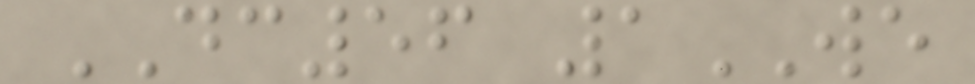DC56 1WE
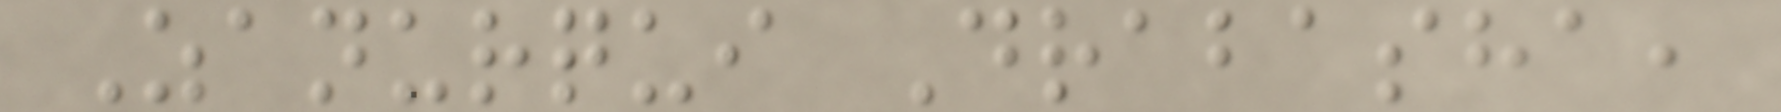Zanurqui Drabasha,
